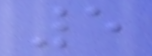5
